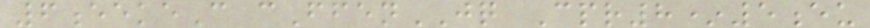6eekeC cFfenJQ Cpr8*5eu
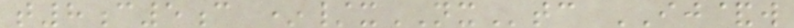t8c5c */xNXtc IJ&w
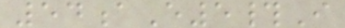54aE5#I
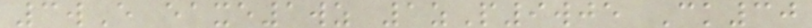3wE eaxe1wz 1zP9wje Ck30
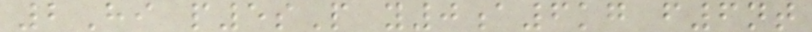2Hi p5sP y0a6kg f6nt
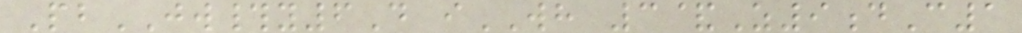PbJW#y6D iWH 3&Z9dC1
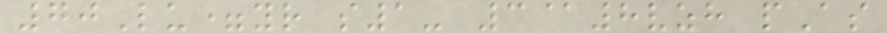70Lu=yr s1- 3@8vzh pAs
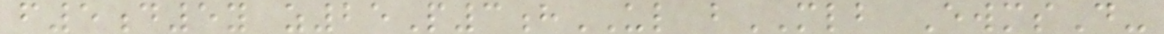f5d5y z25P3hUL bMLB EwmsD-
